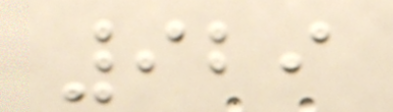929
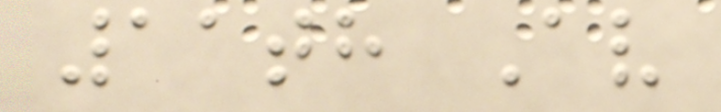11th Av
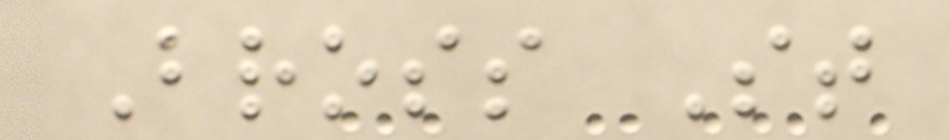Bross St
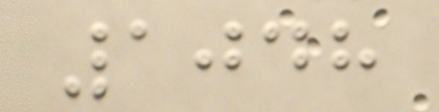1048
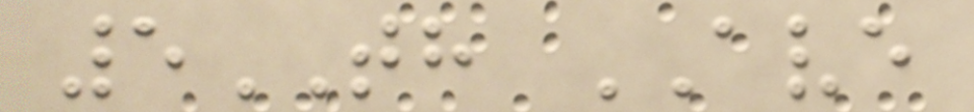5TH AVE
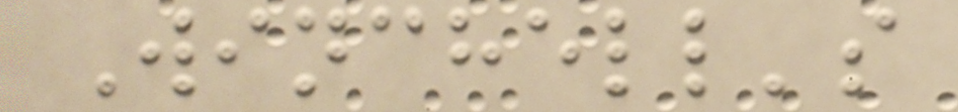Winchell's
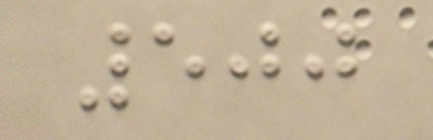500
